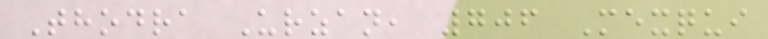Thodra Urzan, 706 Mexqui
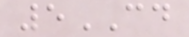5CD
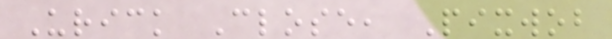Urick Close, Pixwob
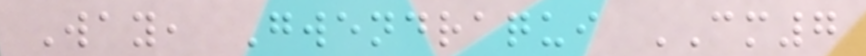Way, Gwendraqui CM7
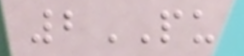2PU
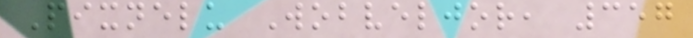Pixnelu Wobveljor, 357
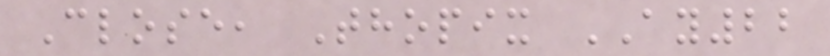Close, Thopix AY22
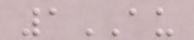1AU
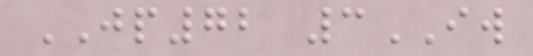JP72 3IW
